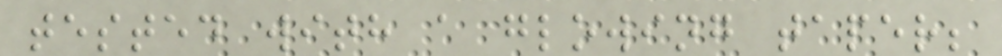tested with a glowing taper;
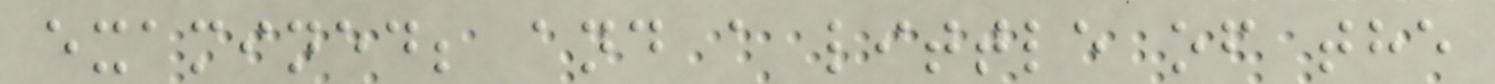examined; and a little of the
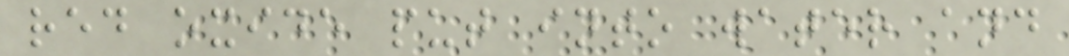red oxide put into water and
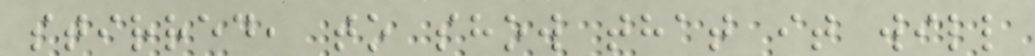stirred, to show that it will
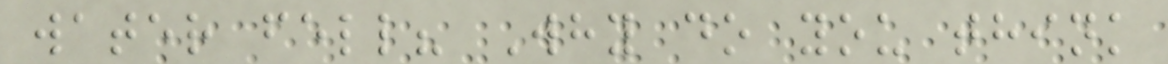water fell? Why do you think
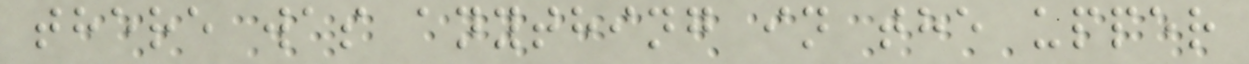there was anything in the upper
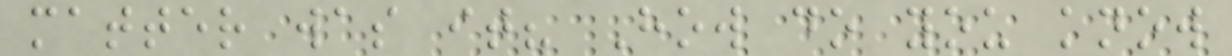matter was it? How do you know
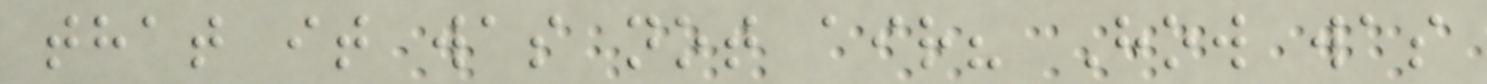that it was not air? How was
